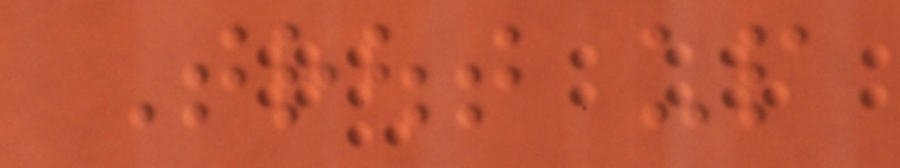Trout up
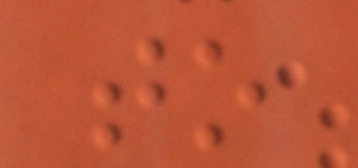to
